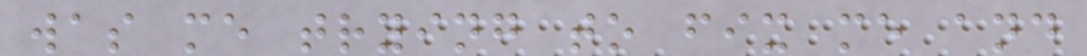was me trying to fix me and
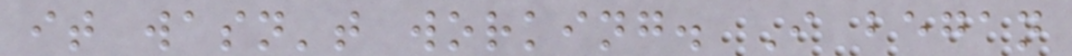it wasn't working. I began
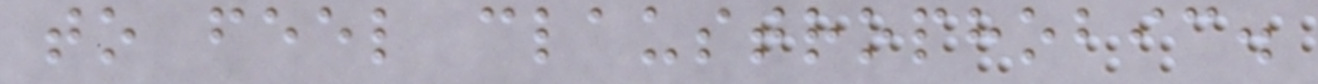to feel claustrophobic.
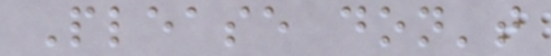Please don't
